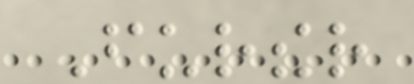Further
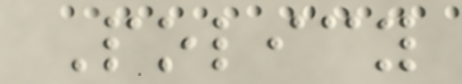Policy
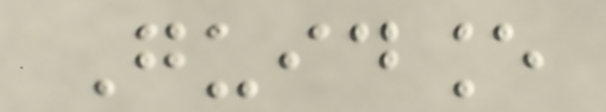Guidance
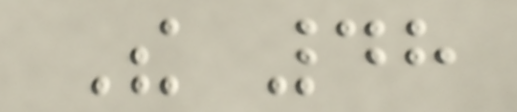The 48
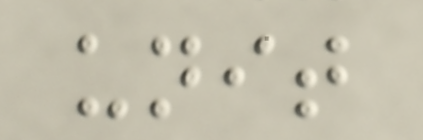unit
